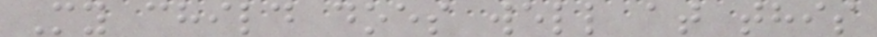My child does well at this
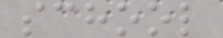school
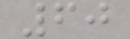60
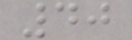40
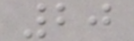20
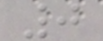0
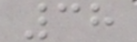38
